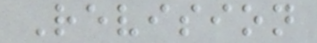Revision
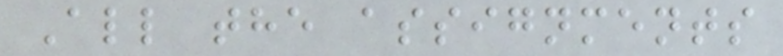All the assignments
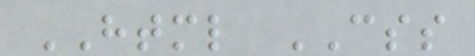HTML CSS
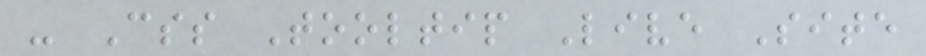- Css Tooltip Live Site
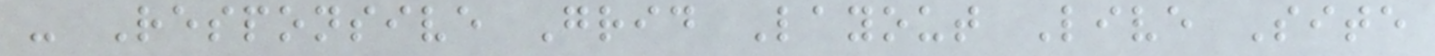- Responsive Grid Layout Live Site
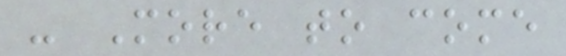- More to come
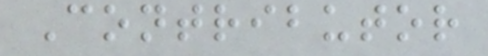Contributor
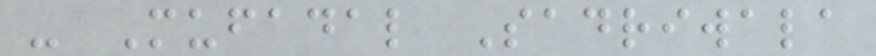- Mufadal Sadriwala
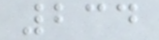234
